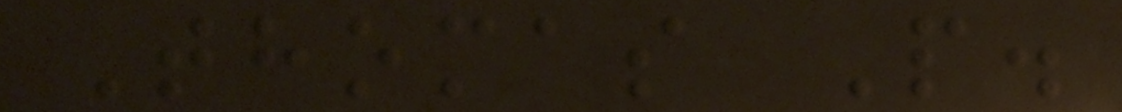Thomas P.
